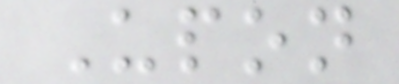Upon
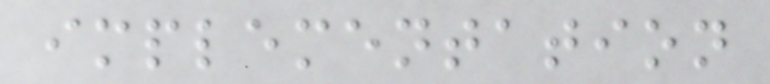implementation
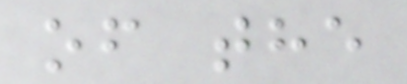of the
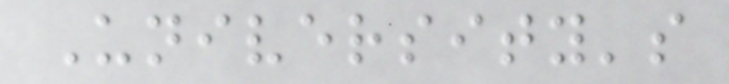University's
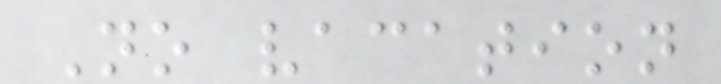No vacation
